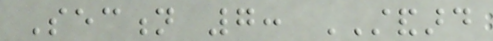Section 7: STANDARD
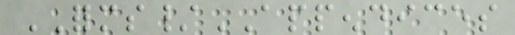FORMS/APPENDICES
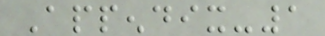Appendix-1
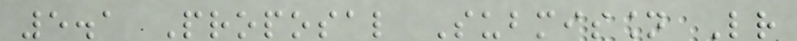5.1 Proposal Submission Letter
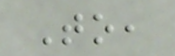To,
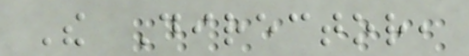The Director,
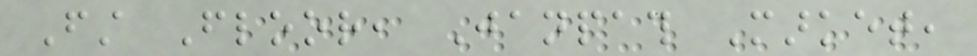First Floor, Janpath Market,
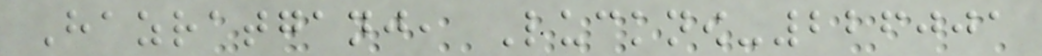Hazratganj, Lucknow-226001
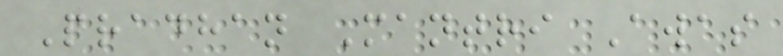Pradhan Mantri Awas
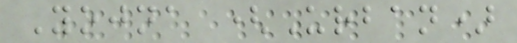Yojna (Urban)
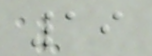19
